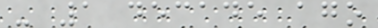- 1 decade ago
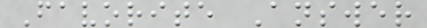Favorite Answer
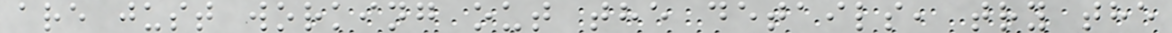are just working out the details, try the
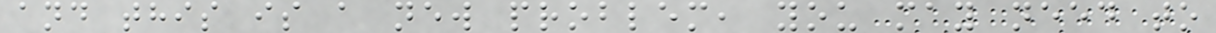and this is a new problem, you may need to
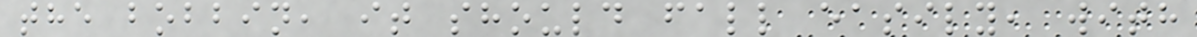the bobbin, it should fall easily, with
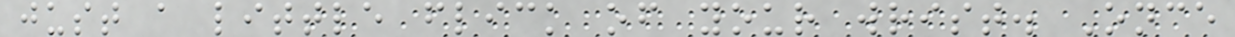just a little flick of your wrist. Once
